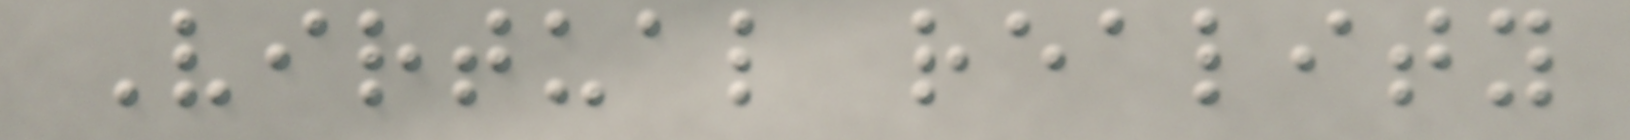Virtual reality
